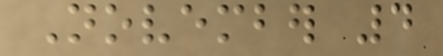November 4
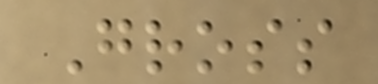Gross
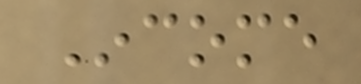Income
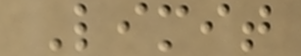Limit
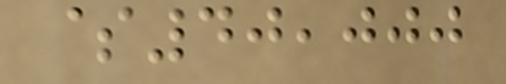$40,000
